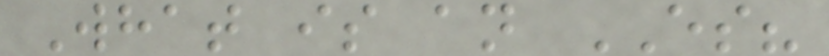What is an ES?
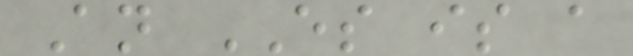An ES is a
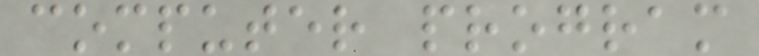computer program
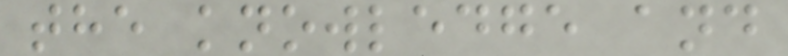the knowledge and
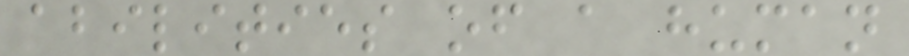abilities of a human
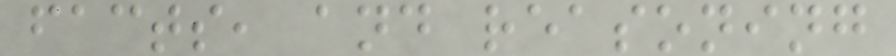facts, and reasoning
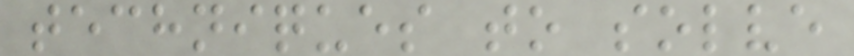techniques to solve
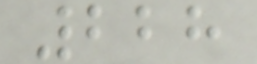228
